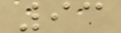93
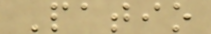Patio
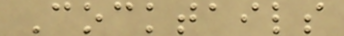Cocktails
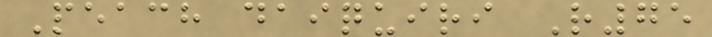Peach daiquiri R75
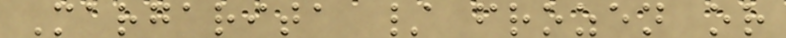Margarita / frozen or
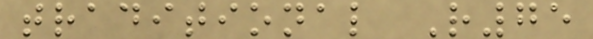traditional R75
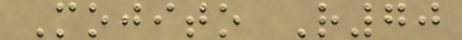Mojito R70
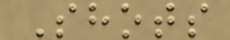Shots
